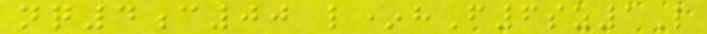nq4c00 l*hF6sz1L
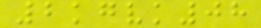2kgvk08
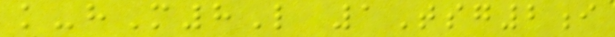k-hM8L 1Tsg2i
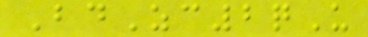BdZc2qU
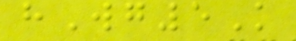hWg5K
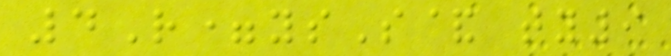4R=ysS& ty9
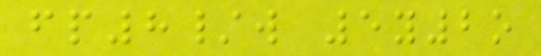fp8/w 5y2o
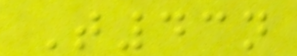T43n
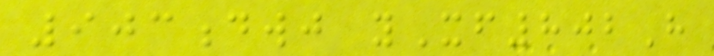903dwj yXf802H
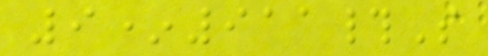9*911#S
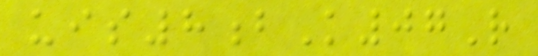uis8bK07R
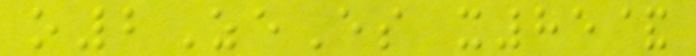o2ZeEs x85&
